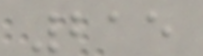215
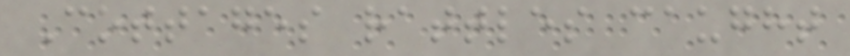Cottages rattles caught
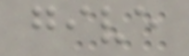give
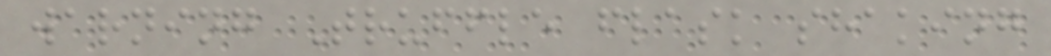warning Truffle flask shaking
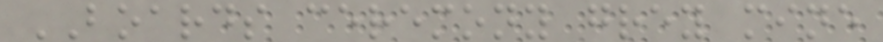BOARDS ceremony grey mine
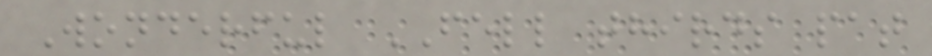Wonderful FELL thirds pat
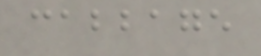cabbage
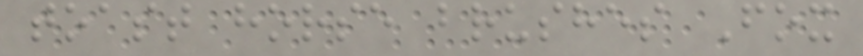toast horse brushes Fox
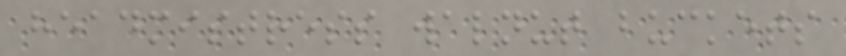headmistress walnut buckets
